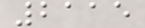2115
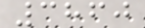3860
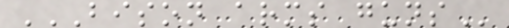BISON ARMS GUNS
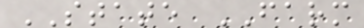STATE FARM
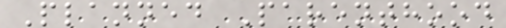Planned Parenthood
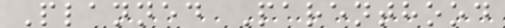Planned Parenthood
